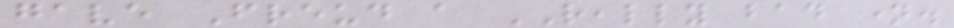gave Freud a REALLY bad name.
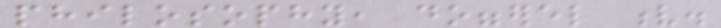philosophy, doggerel v.
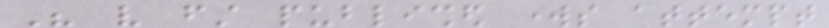His very first published works attempt
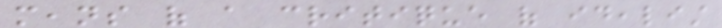means of a critique of idealist
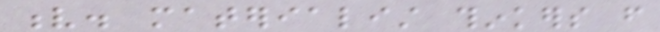v. materialist thinkers from
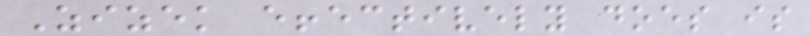Zizek effectively does is
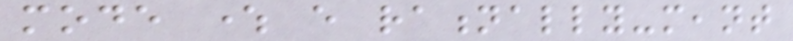mode where every rationally-meant
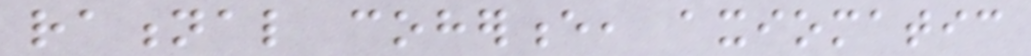rational coherence, axiomatic
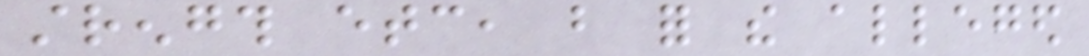strength etc, but for the alleged
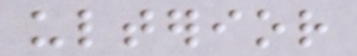ulterior
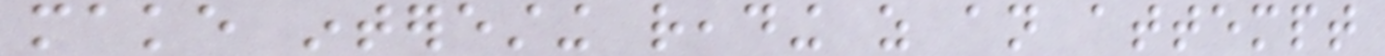make interesting reading as an attempt
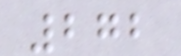272
